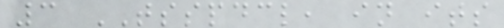3 TSSPDCL, in its
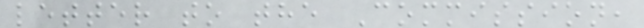letter to the Commission,
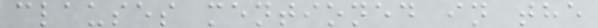clauses mentioned in the
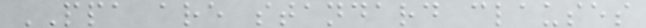PPA are standard clauses
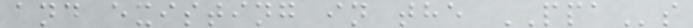and existing in the PPAs
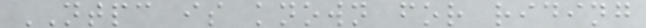NTPC is known for riding
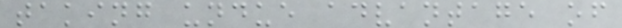taking undue advantage of
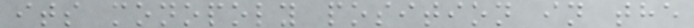its monopoly position in the
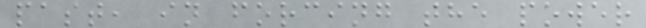past, in forcing the power
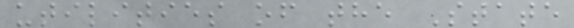utilities of the State
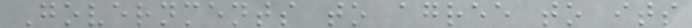Governments to agree to its
